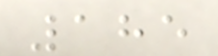185
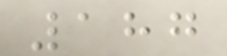187
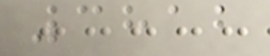3812
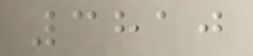3810
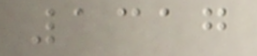1317
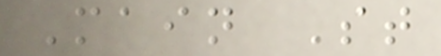Main St
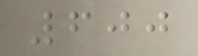600
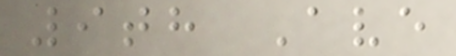9th Ave
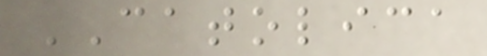CATOLICA
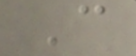C
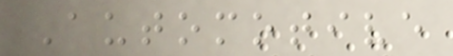Automotive
